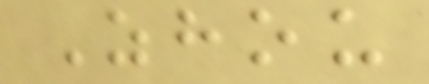Zhou
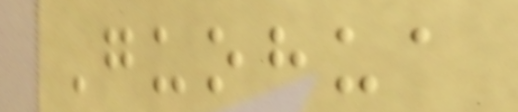Guohua
